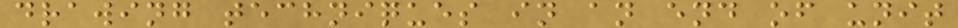drawing techniques in an end of unit
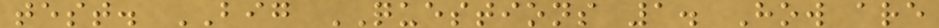test. BIG QUESTIONS 1. How are
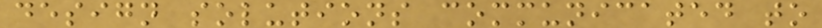design solutions communicated to
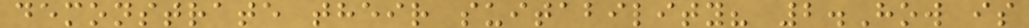demonstrate their suitability? 2.How is
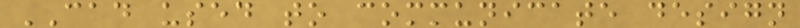CAD used to communicate design
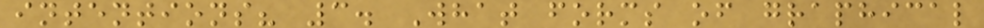intentions? 3. What forms of graphical
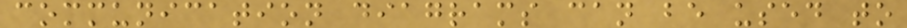communication diagrams can be used to
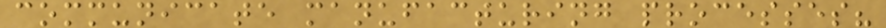communicate manufacturing processes?
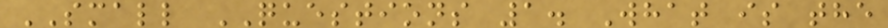SMALL QUESTIONS 1. What is the
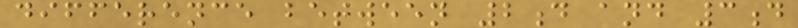difference between 2d and 3d
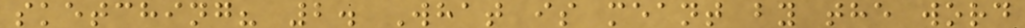sketching? 2. What is meant by the word
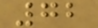72
